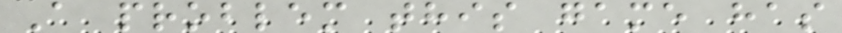A problem this game has
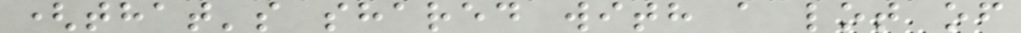(that's shared with a lot of
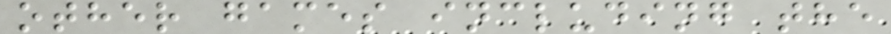other games including the
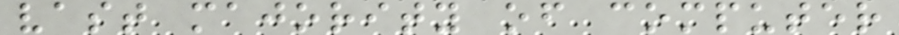vast majority of computer
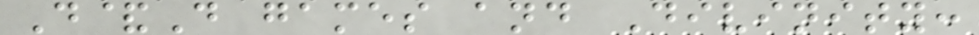D&D games and Divinity:
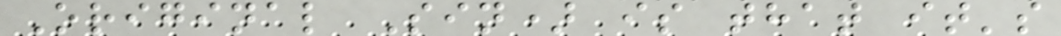Original Sin) is that it's
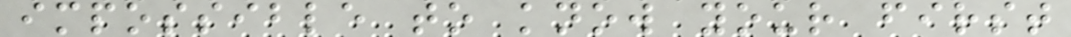impossible to know your first
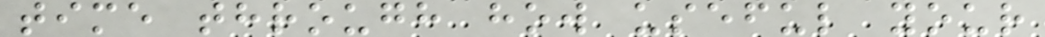time through how useful your
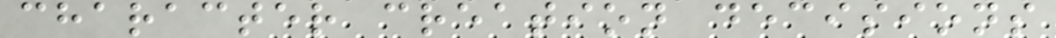character creation decisions
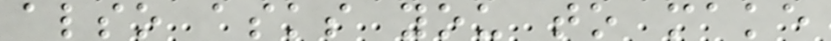also asks you to make
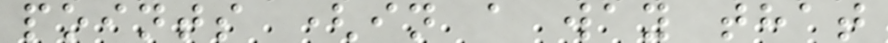points (in a way that
